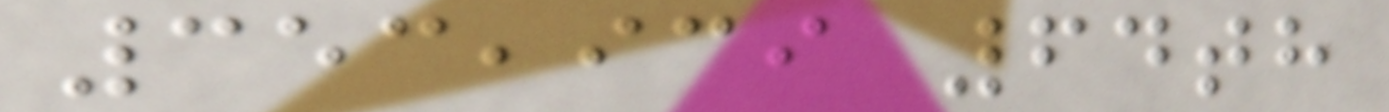353,939 64th
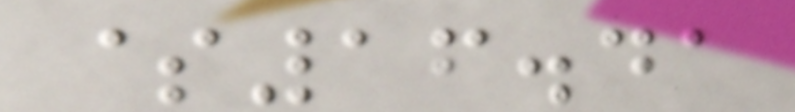$16.41
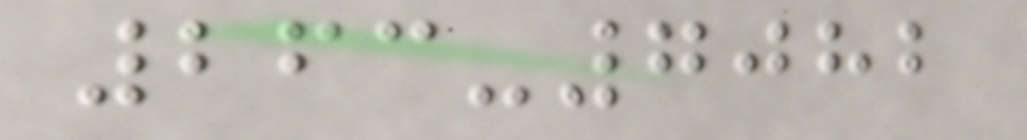263-7082
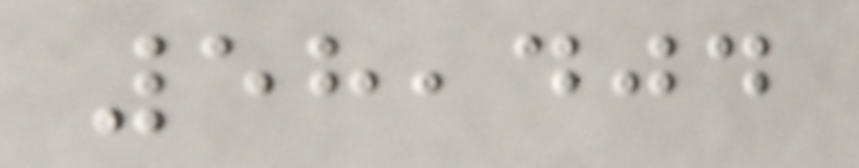58,404
